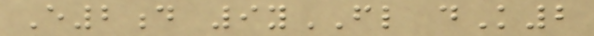E2d 9yFL dK2
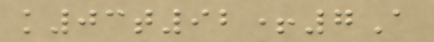k03t92+7A
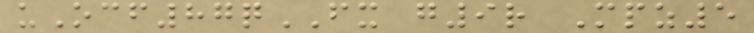uOcf87qFX g9r Mpz5
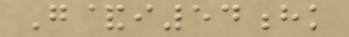G&i54hk
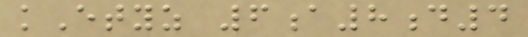kEtyz 6a8d4
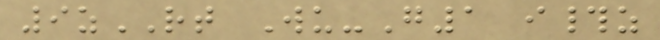9zRT Wu-G1 i#z
